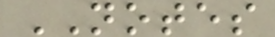NOTES
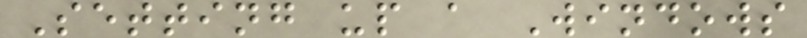Setting up a Windows
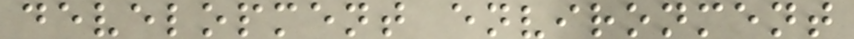development environment
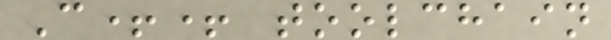C++ toolchain
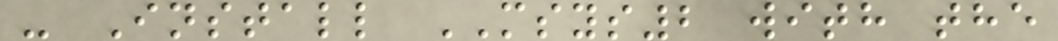- Install MSYS2 with the
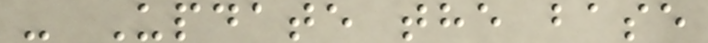- Update the base
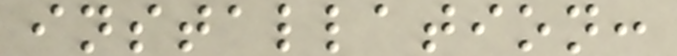installation:
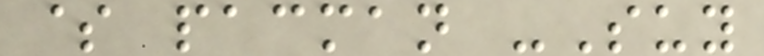$ pacman -Suy
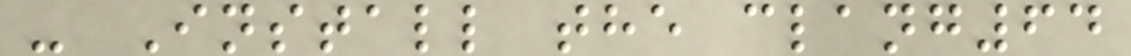- Install the clang64
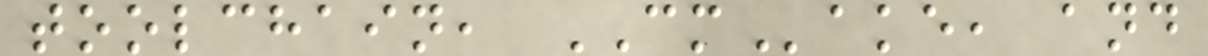toolchain, CMake, and
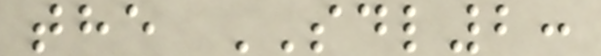the SDL2:
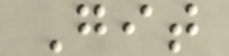Git
